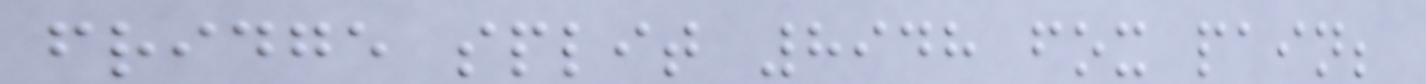fridge split 8948 fox pain;
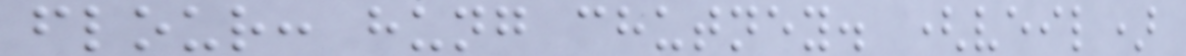flour: hung chutney. (veil)
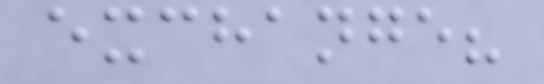exchange?
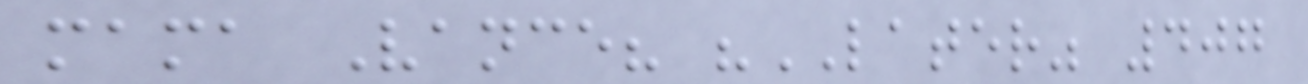mama Vance? "LATER" 407
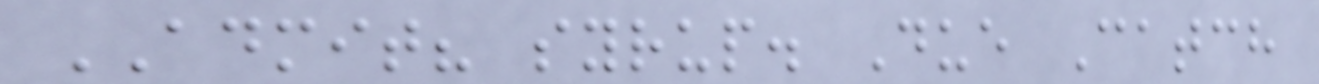ADMIT? syrup. Due Catch
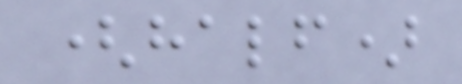(half)
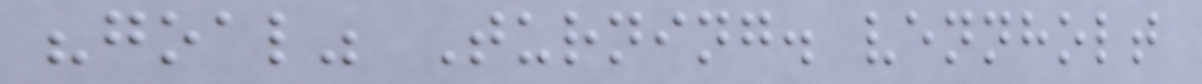"goal" Turning. vennholt
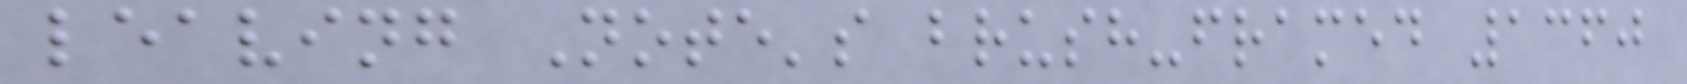leaving Note's brush-framed 1360
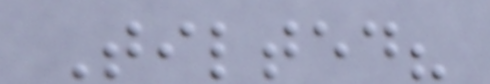Tilted?
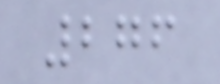276
